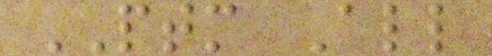PTM All
